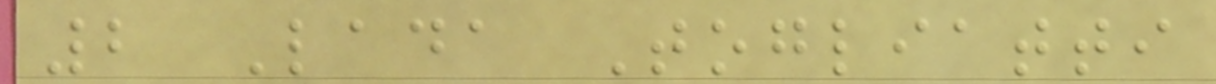2 Lada Togliatti
